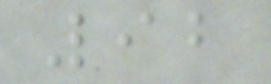92
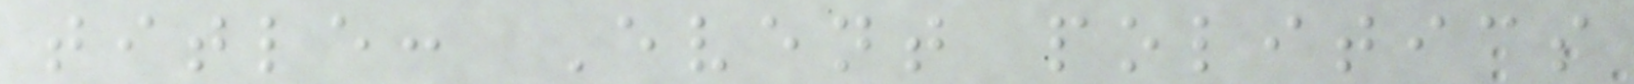title: Event politics
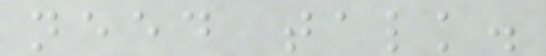need talk.
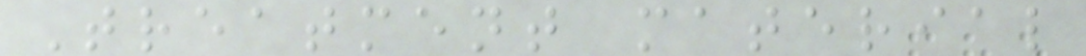Treatment material
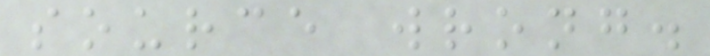source wrong.
